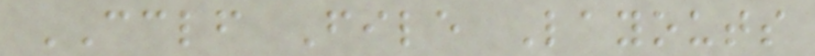CCLF File Layouts
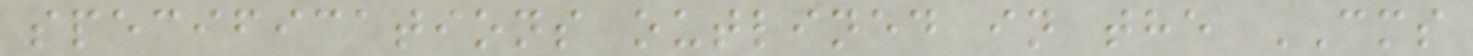specifications outlined in the CMS
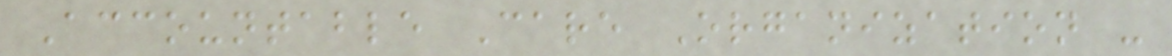Accountable Care Organization -
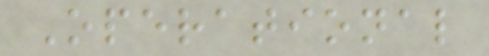Operational
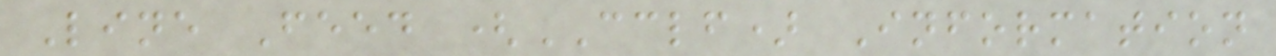Line Feed (CCLF) Information
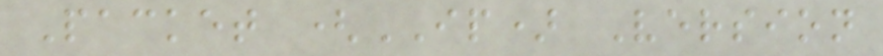Packet (IP) Version
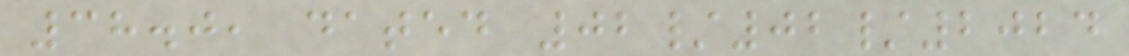38.0, dated 02/02/2024
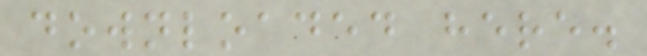downloaded here.
